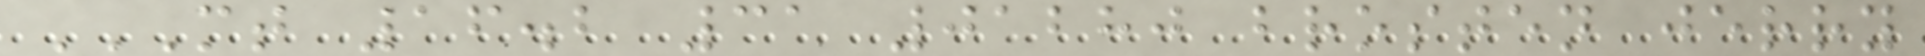MT 16.2 31 01280 BROSTEN JERRY
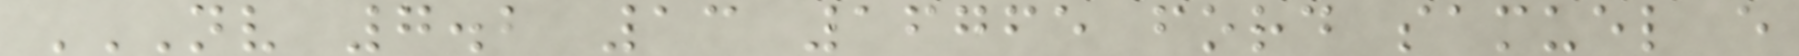NV 7.2 13 16765 FORD SAMUEL E
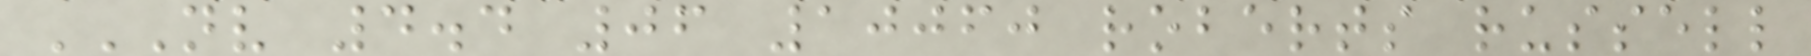NV 4.4 06 10060 ROBERTS RUSSELL
